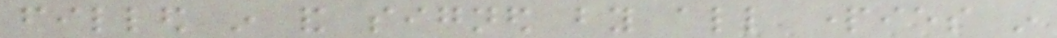filled in and signed by all parties in
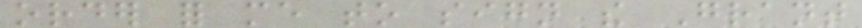order for me to sign the Grant
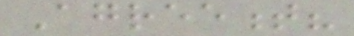Agreement?
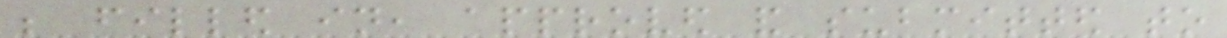be filled in, approved and submitted to
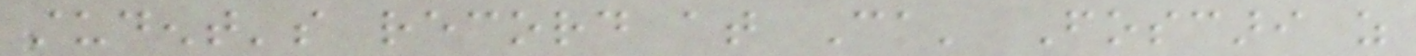student's record at Ca' Foscari as
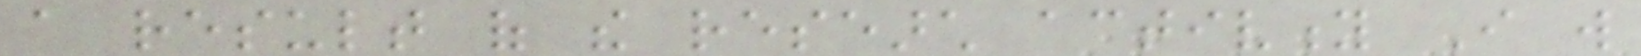a result of the research activity I will
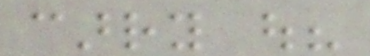carry out?
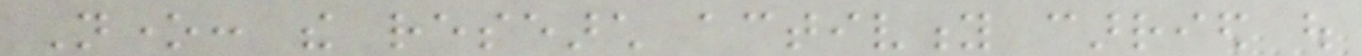None: the research activity carried out
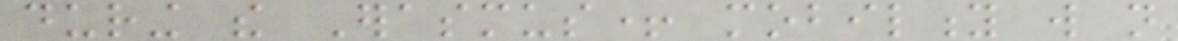during the Erasmus+ mobility will not
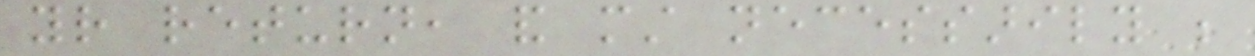your return, and must necessarily be
